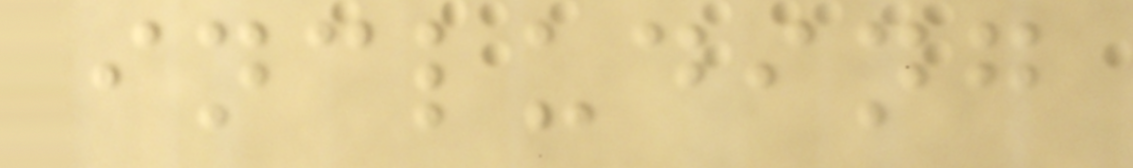including
